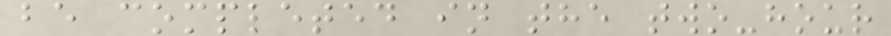be completed in the two-hour
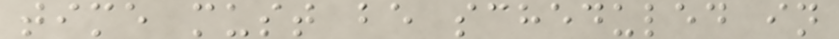time must be scheduled in
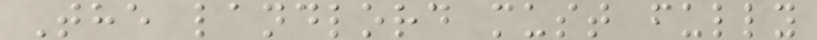The landlord must fully
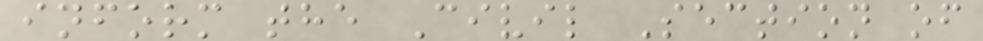inform the Civil Section of
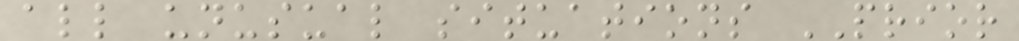all unusual situations PRIOR
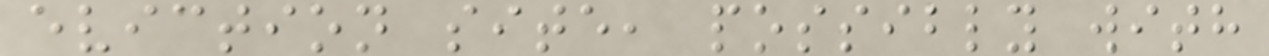eviction site, possibly with
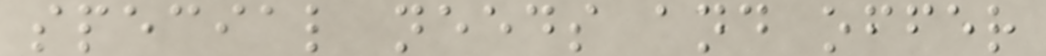special needs and offer
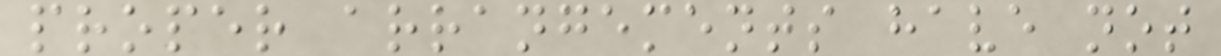proper arrangements have not
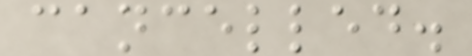cancelled.
